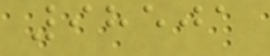98501
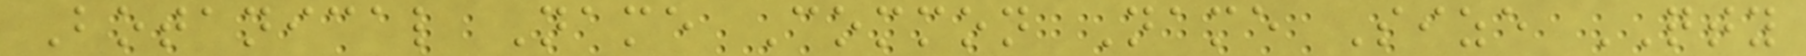Botanical Name Common Name Size QTY
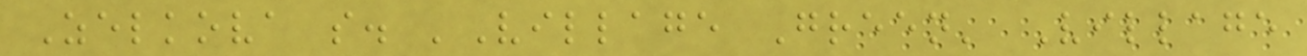Zelkova s. 'Village Green' Village
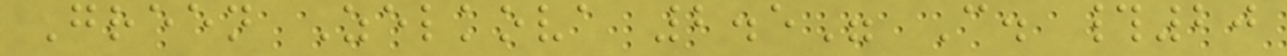Green Zelkova 2.5" C. #20
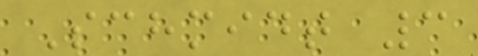Schmidt 3
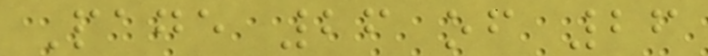Page 26 of 26
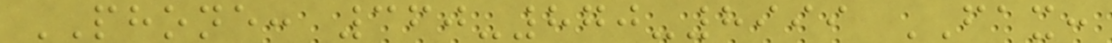PHONE: 360-870-8999 FAX:
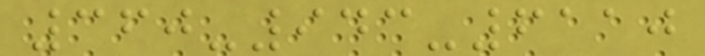360-943-6110
